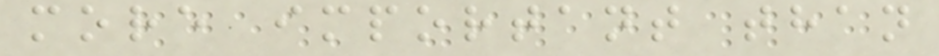more important than
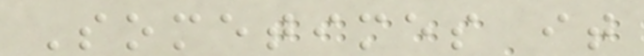Sometimes it
